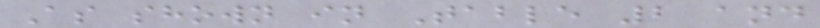As shown in Table 2 and
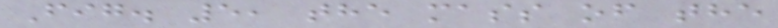Fig. 5, the mass of the
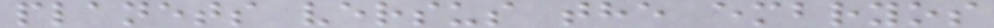planets versus the embryos
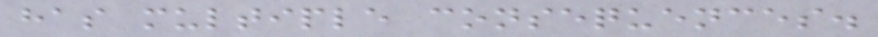has multiple consequences.
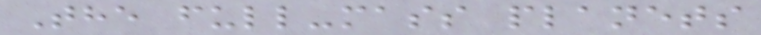The full-mass planets
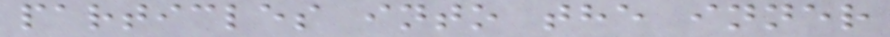particles into the inner
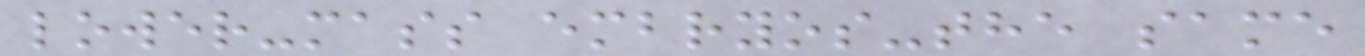lower-mass embryos-the same
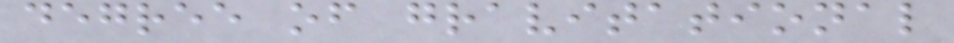degree of gravitational
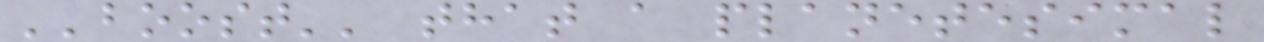''boost'' that a planetesimal
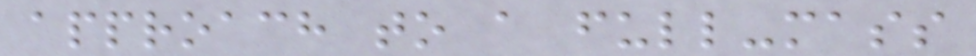approach to a full-mass
